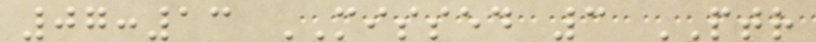07:13 MISSED 3 PTR
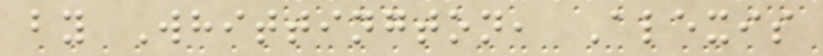by Whittington, Alexis
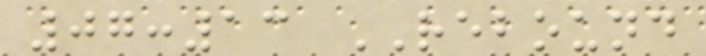07:13 REBOUND
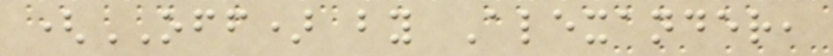(OFF) by Alexander,
